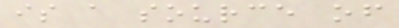is a source of
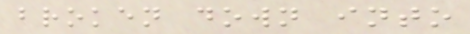broken down into
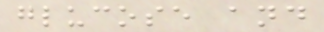glucose and
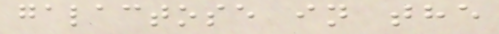galactose in the
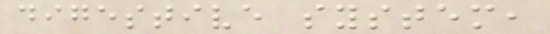digestive system,
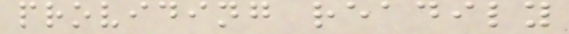providing readily
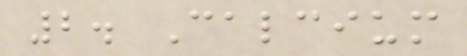2. Calcium
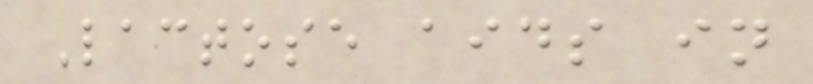Lactose aids in
